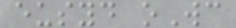eusyd oWc
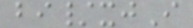bi/xjI
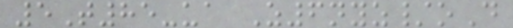5T85-ua Z6nyz/oD
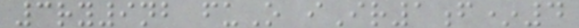3ry9nb fuO iIr1f*4
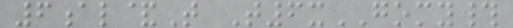6al&T T6xGOMY#
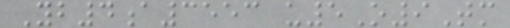Yb4a3553 u5O9Tm
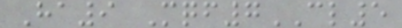Ha9 Mqf7CL5
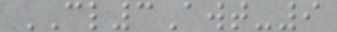CL3Awt-9
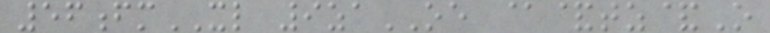56fmXL 9zaOE @&tz&O
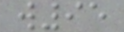w95
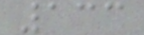133
